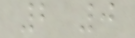2 0
